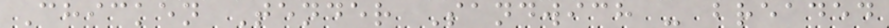Chicken Tender Sandwich - breaded
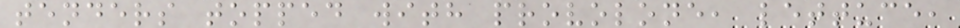tenders topped with provolone, lettuce,
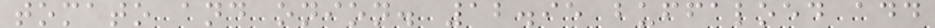tomato and onion. 12.95 buffaloed add
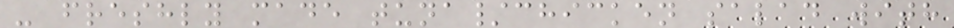- freshly made tuna/chicken salad with
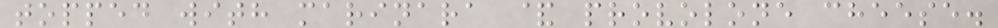topped with marinara & provolone cheese.
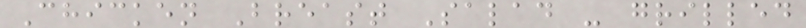Chicken Breast Salad - grilled
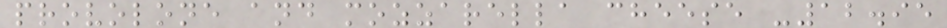provolone and mozzarella cheese -12.95
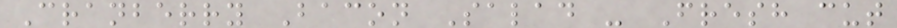Cranberry Bacon Salad - Fresh cut
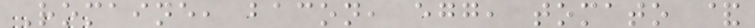Romaine, bacon, egg, tomato &
